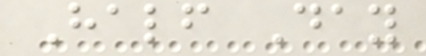Half Day
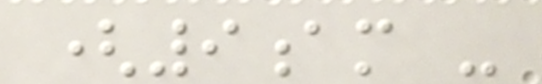(9am -
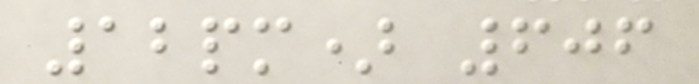12pm) 606
